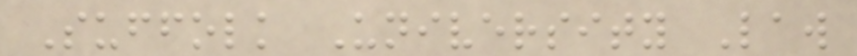Suffolk University Law
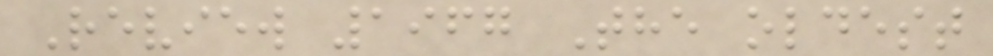Review 1967 The oldest
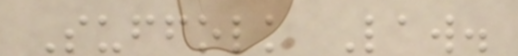Suffolk Law.
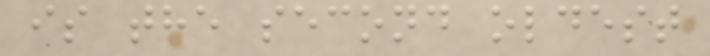is the second oldest
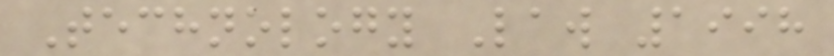Technology Law 1998
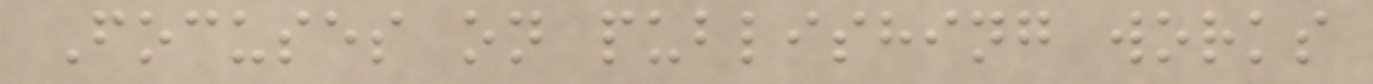Focuses on publishing works
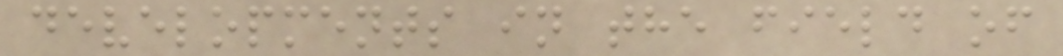developments in the field of
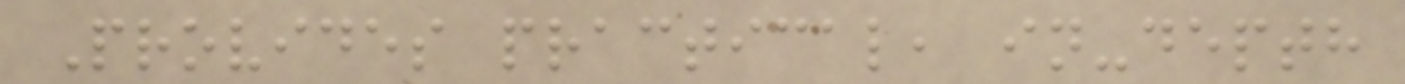Provides practical, in-depth
